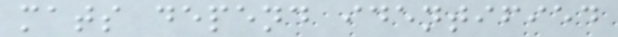mats depend identified
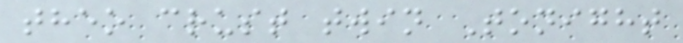theo crust twin Tonight
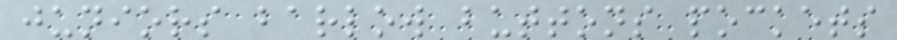juniors barlow buttons pockets
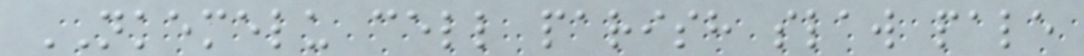NKEMELU cell parish slaw pale
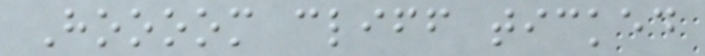Hoooom cliff ticked
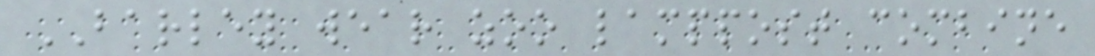BARLEY wear zoo lamppost combine
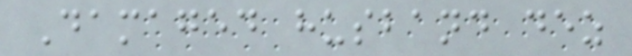Damaged husband dez
